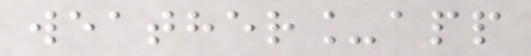weather_app
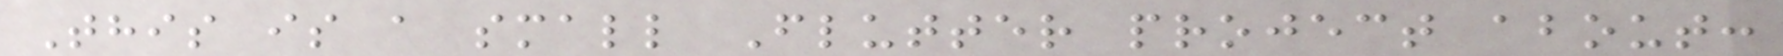This is a small Flutter project about:
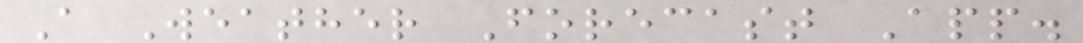A Weather Forecast App.
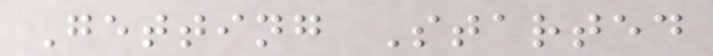Getting Started
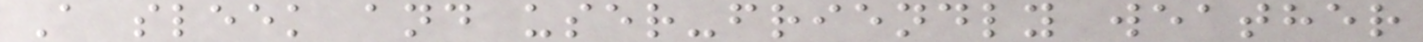A sleek and user-friendly weather
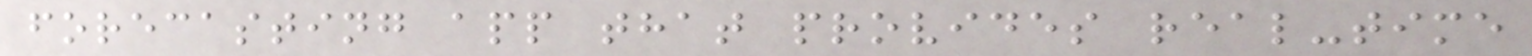forecasting app that provides real-time
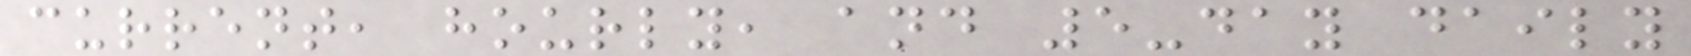current, hourly, and 5-day daily
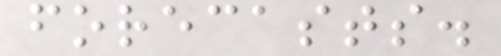forecasts.
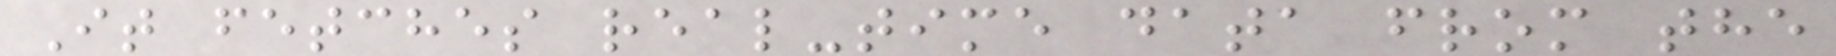It fetches real-time data from the
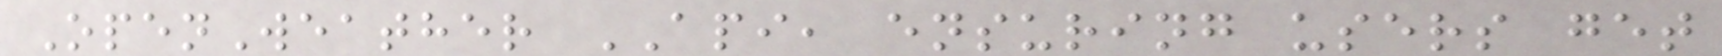OpenWeather API, ensuring users get
